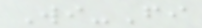Wi-Fi
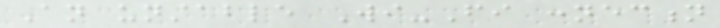An unstable Wi-Fi connection
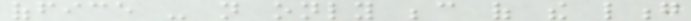office - not only because of the long
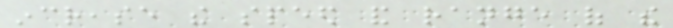increase the speed and range of the
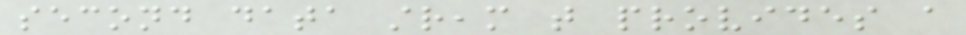second data stream that provides a
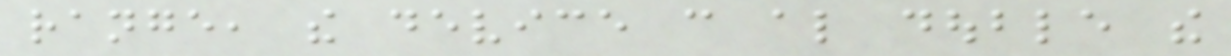range, the device can also double the
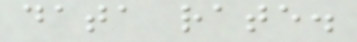data rate.
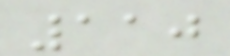110
